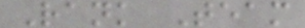Rank Team
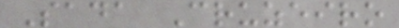Sada Cruzeiro
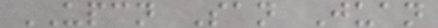UPCN San Juan
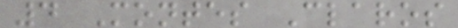4 Montes Claros
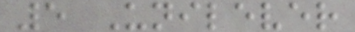5 Unilever
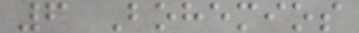6 Bohemios
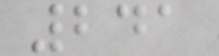241
